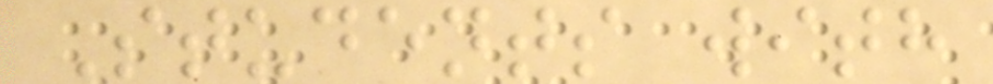Students with
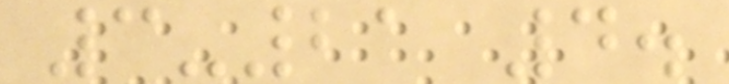3-21 4.
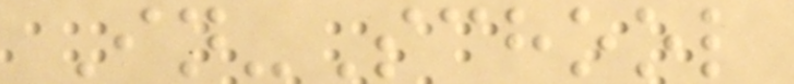In-School
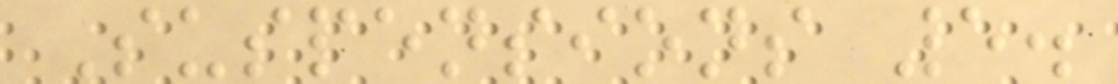Suspensions 5.
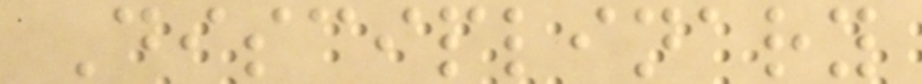Disciplinary
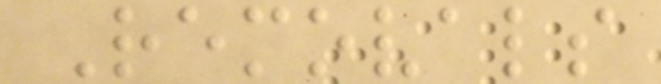Removals
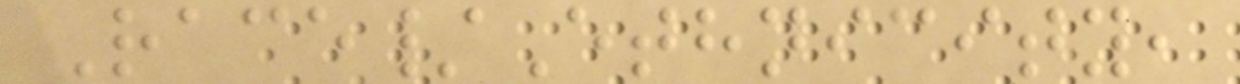Race/Ethnicity,
